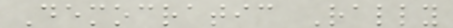Democratic Rally
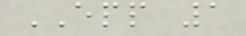EPP 1
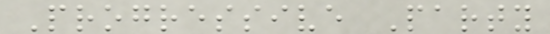Progressive Party
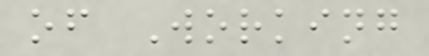of Working
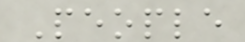People
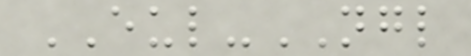EUL-NGL
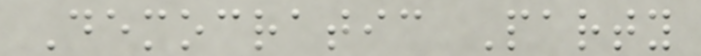Democratic Party
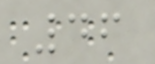46
